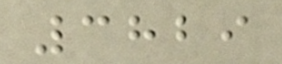3829
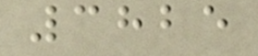3825
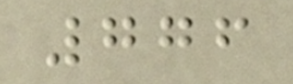776
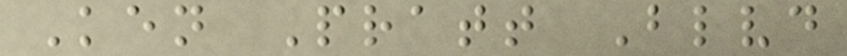Ken Pratt Blvd
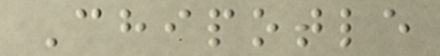Chipotle
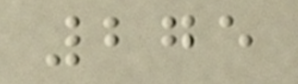275
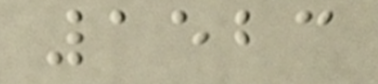1523
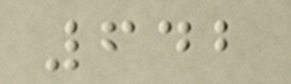642
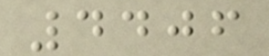4406
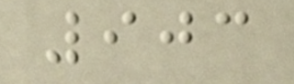903
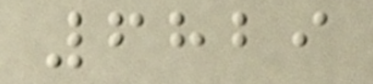6829
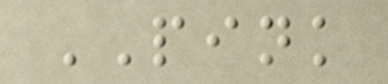PINK
